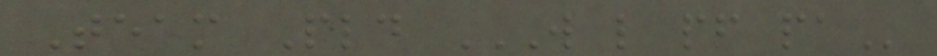Team Pld W L PF PA
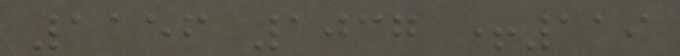1156 1037 +119
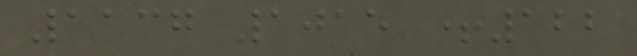1137 1015 +122
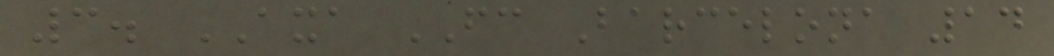3. AXA FC Barcelona 14
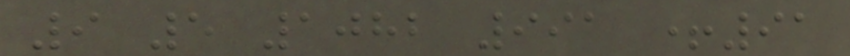9 5 1082 991 +91
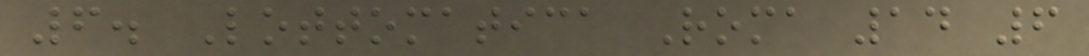6. Lottomatica Roma 14 6
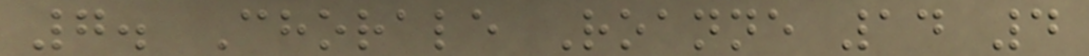7. Chorale Roanne 14 4
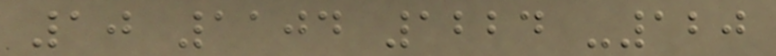10 1104 1224 -120
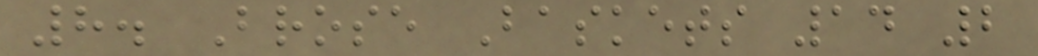8. Brose Baskets 14 2
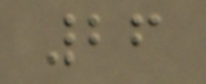26
